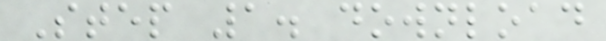Step 1. download
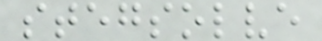stegsolve
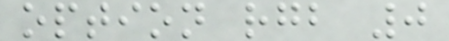option rgb 0
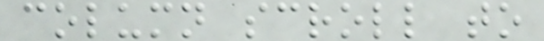column scroll to
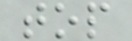top
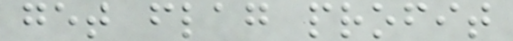get flag profit
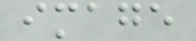image
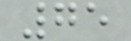75
